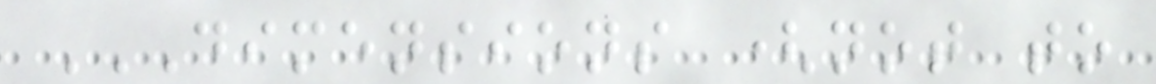DIMENSIONS (NOT TO
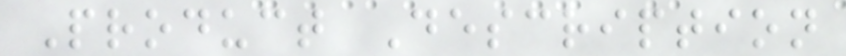Product Description
